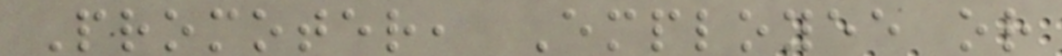Promoter, Employee or
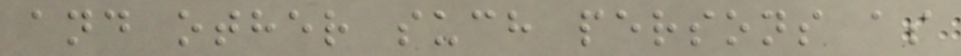and other such persons as
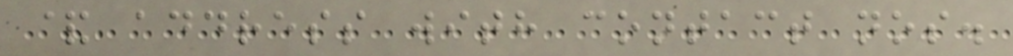& address with contact nos.
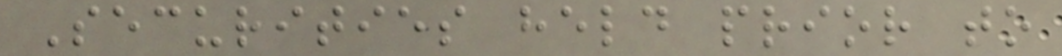Securities held prior to
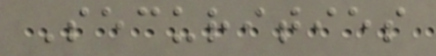Securities
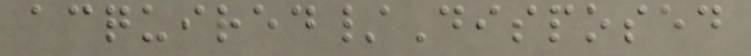acquired/Disposed
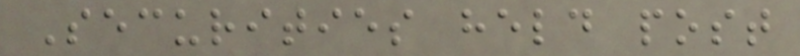Securities held post
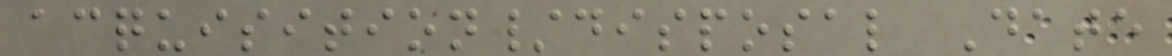acquisition/disposal Date
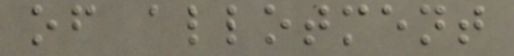of allotment
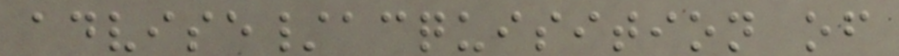advise/acquisition of
